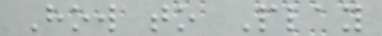How to Play
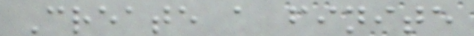Create a finite
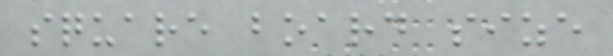square board size
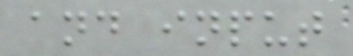and input
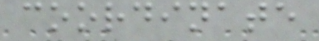coordinate
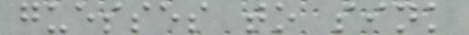guesses to sink
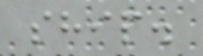ship.
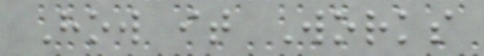How it Works
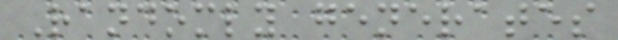Randomly generates
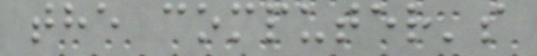the computer's
